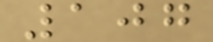107
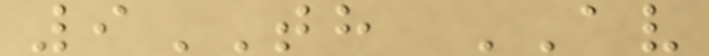9TH AV
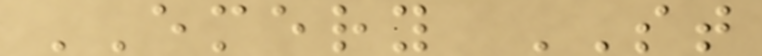EMERY ST
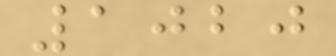1020
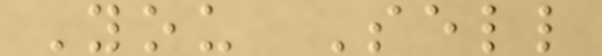You Sell
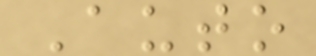Auto
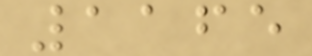1165
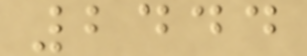2444
